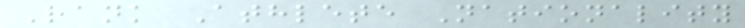Rank Athlete Nationality
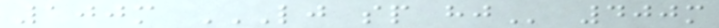100m LJ SP HJ 400m
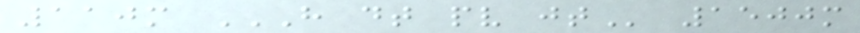110m H DT PV JT 1500m
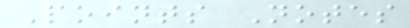Points Notes
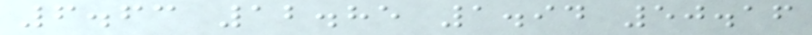6.63 12.85 1.94 50.16
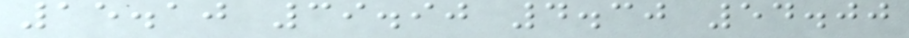15.10 39.90 4.30 54.00
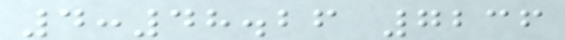4:48.26 7236
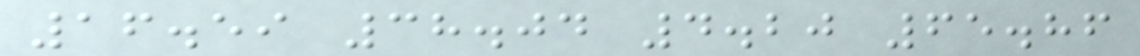16.59 38.04 4.20 65.86
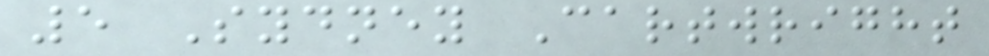5 Sydney Cartwright
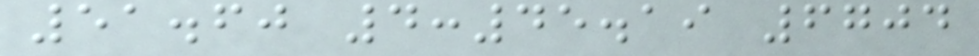51.60 4:45.19 6704
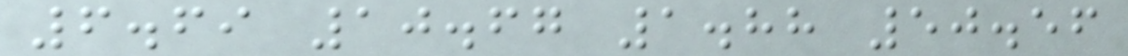6.69 10.67 1.88 50.56
